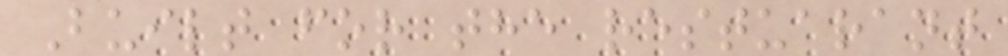Built for the restuarant
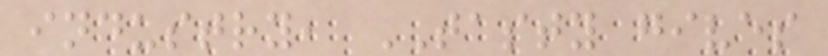industry, TASTY gives
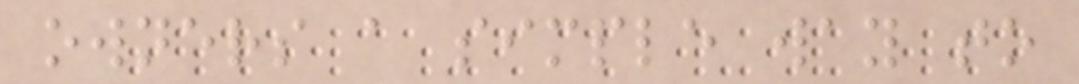owners a simple way to
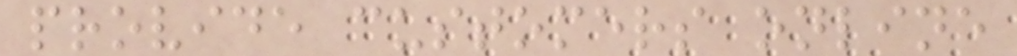provide customers online
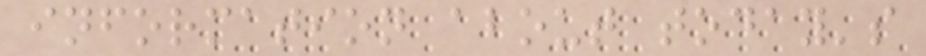information about today's
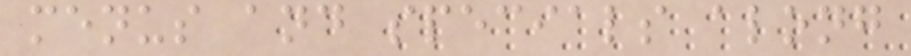menus and specials along
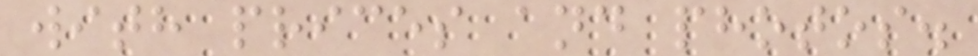with prices and photos.
